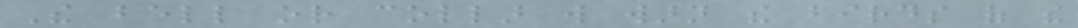The bell or collar will warn the birds of the
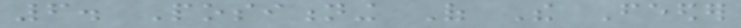6. Positioning Of The Feeder
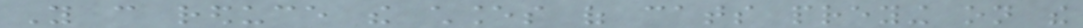You can reduce the chances of cats preying on the
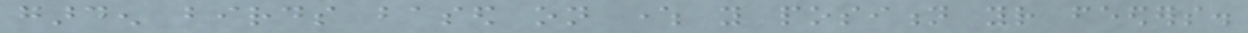garden birds based on where you position your feeders.
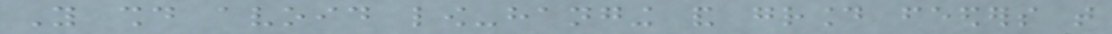You should avoid low-hanging and ground feeders that
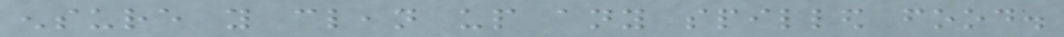ensure you clean up any spilled food.
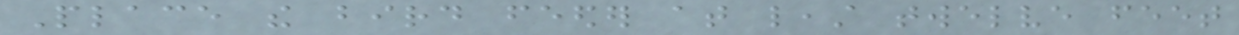Place the bird feeder at least twelve feet
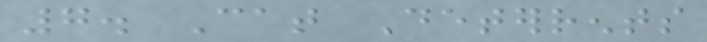7. Cat Deterrents
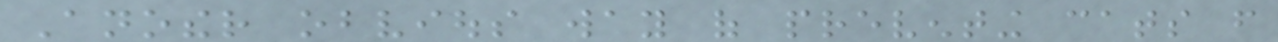Another obvious way of preventing cats from
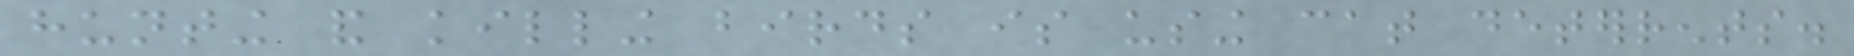hunting and killing birds is using cat deterrents.
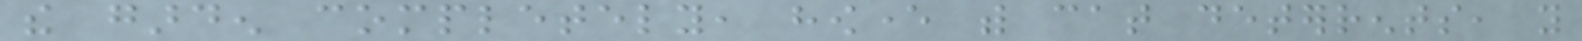the garden completely, however with cat deterrents, you
